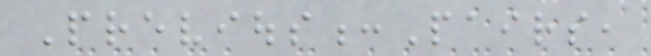Previous:Pairs,
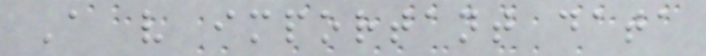A very important data
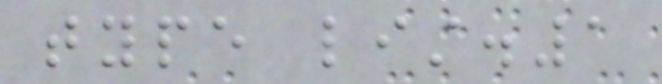type list.1
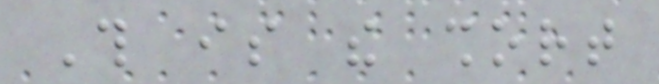This is the short
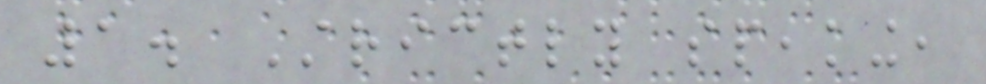1. Strictly speaking,
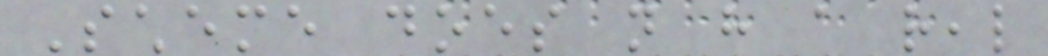Scheme does not have a real
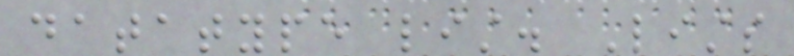datatype list. Lists
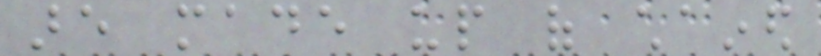are made up of chained
